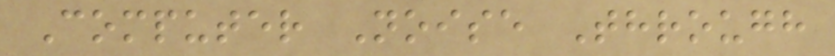Computer Noise Through
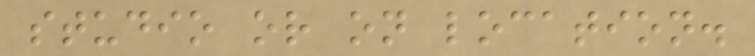studio or on location.
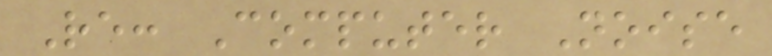Re: Computer Noise
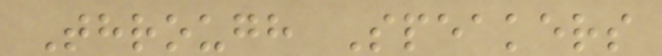Through Speakers
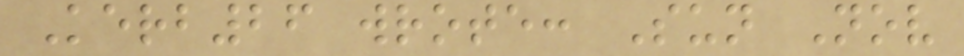Kerb26 wrote: Sun Nov
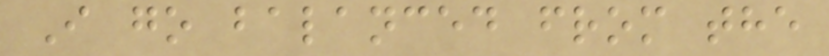I go balanced from the
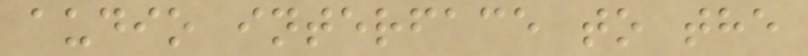audio interface to the
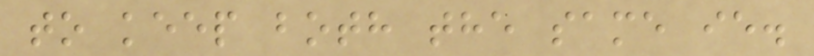to keep both the same ie.
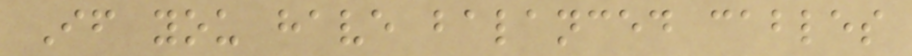If you have balanced cables
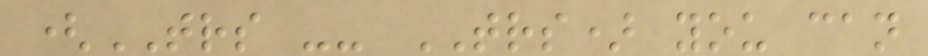(TRS -- TRS) you can
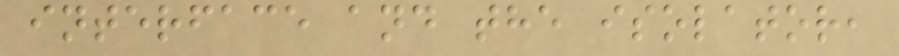interface and the isolator,
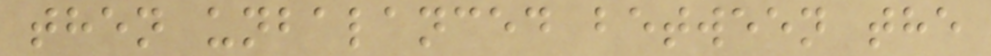then unbalanced between the
